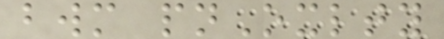bwm pnOxlty
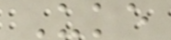Uke
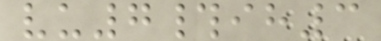vu7#ih3
